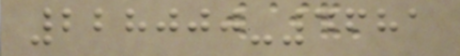228000-4681
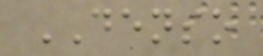DENSO
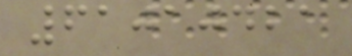61010421
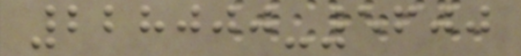228000-5600
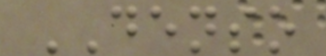DENSO
